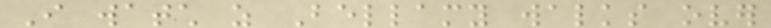I watch as Bellamy walks over
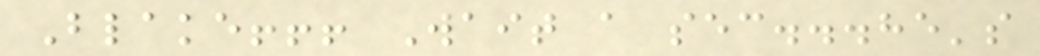Blake!!! Wait a sec...he's
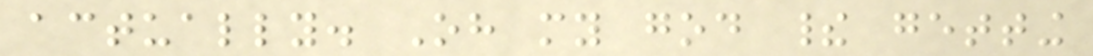actually. Oh my god their getting
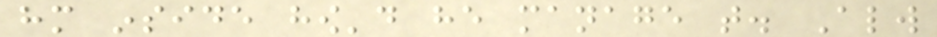him inside how'd he manage that. Always
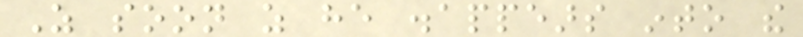As soon as he disappears into the
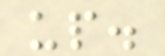up.
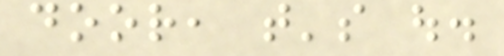door, that's out.
